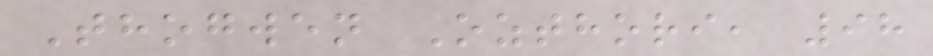Thogwen Ozthori, 98
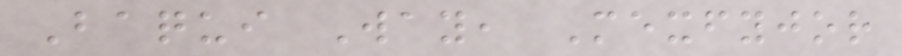Baqui Way, Mexfyjor
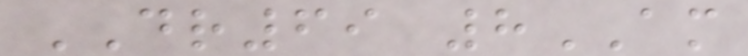DR69 8AM
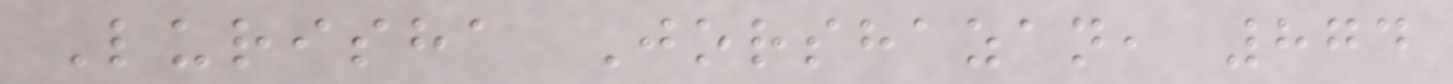Lurisha Jorshazan, 874
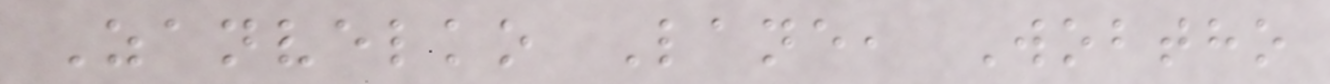Zanvelko Lane, Wobtho
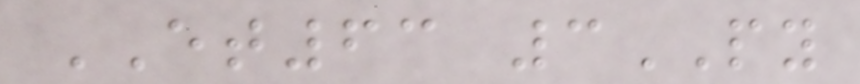ET63 3PY
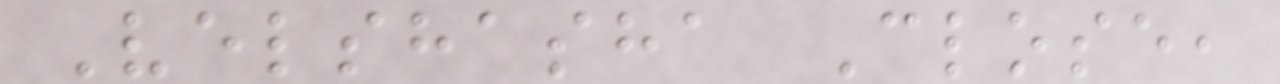Velshasha Close,
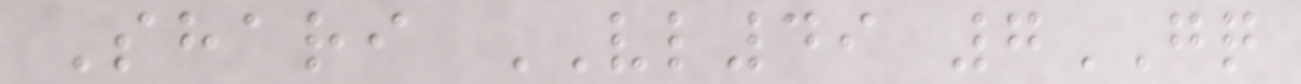Shari VL49 7GQ
